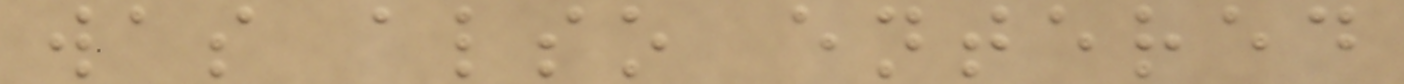was also entered
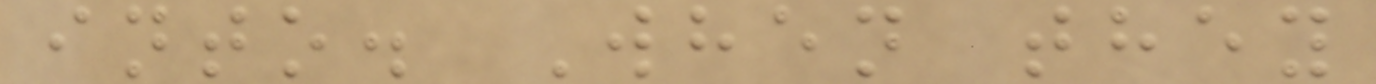into. When they
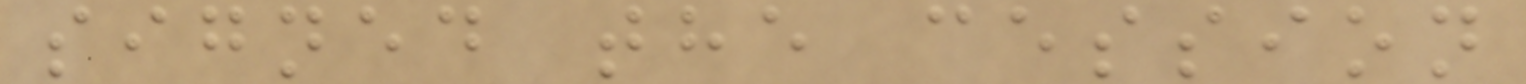signed the cession
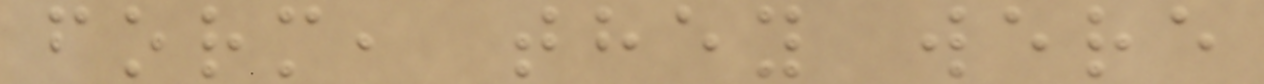form, they were
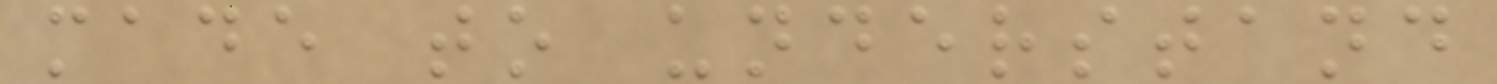made to understand
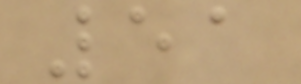51
